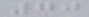70
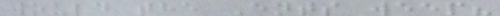would the Ents weep?
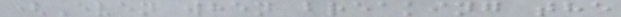(Even when breaking the
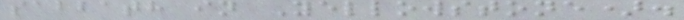sabbath in Yellowstone).
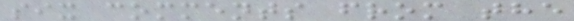six comments from the
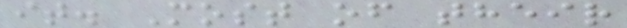it. Most of their
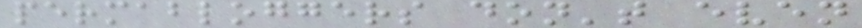permabloggers don't even
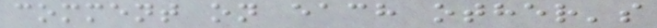comment on each other's
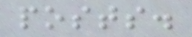posts.
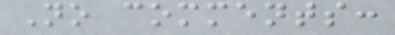No comments:
